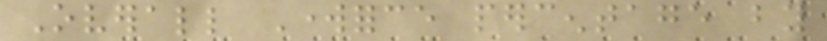Overall Workforce percentage by
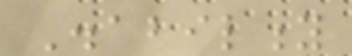Disability
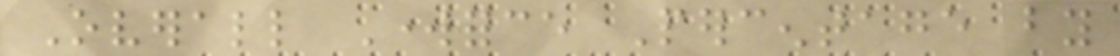Overall Workforce Percentage by
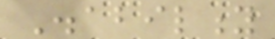Disability
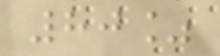80%
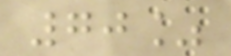70%
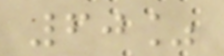60%
